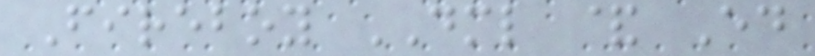Fireboy DML & Ed
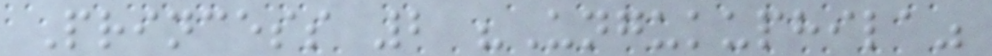Princess 2 "Ungukuphila"
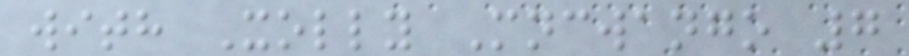with Xolly Mncwango 7
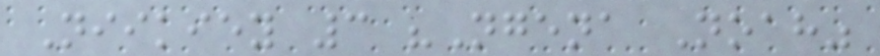Niikiey 3 "Ngena Noah"
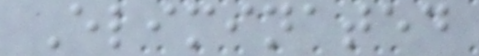Eliminated
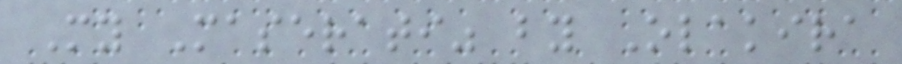My Maserati" by Olakira
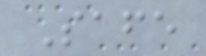Safe
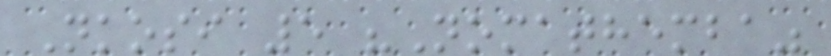Nkosi 5 "Nomathemba"
